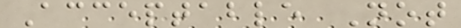Acceptable Not
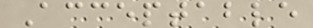Acceptable
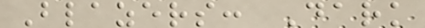Blazers: Dark
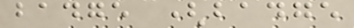badge (badge
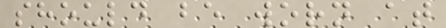should be worn at
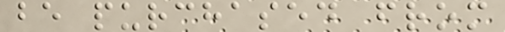be purchased from
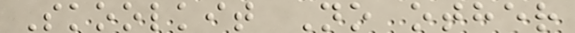Skoolkit No other
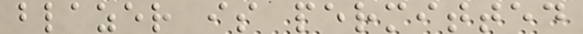blazer is permitted
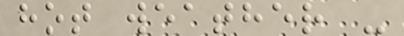hot weather -
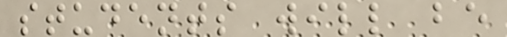students will be
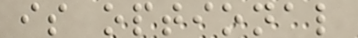is optional
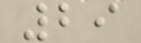29
